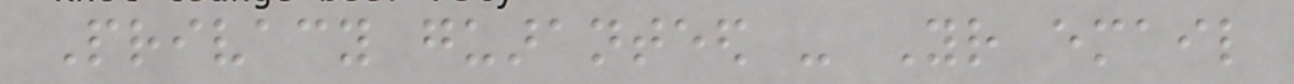Privacy guaranteed - Your email
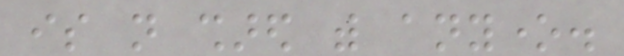is not shared with anyone.
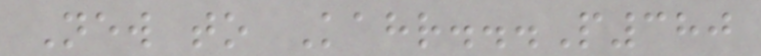New to Kahr...P380
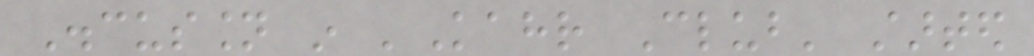Discussion in 'Kahr Club' started
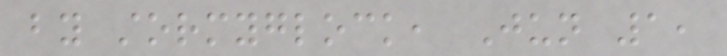by stormyglock, Jun 1,
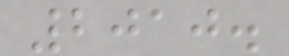2010.
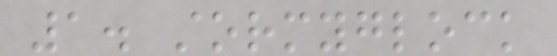1. stormyglock
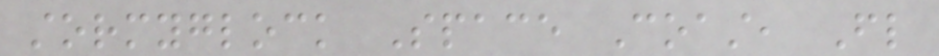stormyglock Space Coast, Fl
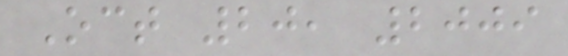Oct 20, 2009
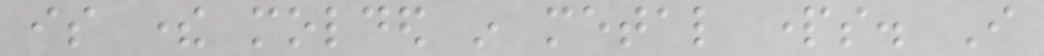is there molded in metal parts. I
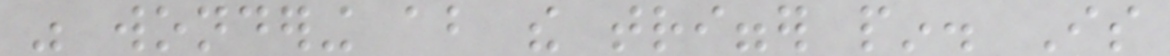was wondering about the trigger pin. Is
